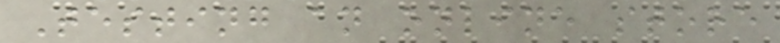Testing an online store
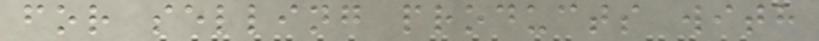for selling products with
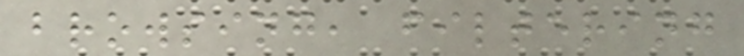browsing, filtering
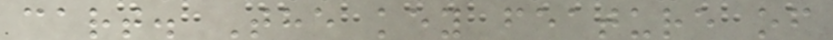cart. The key feature of
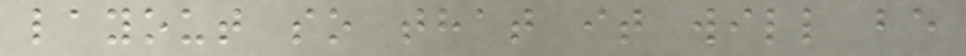layout so that it will be
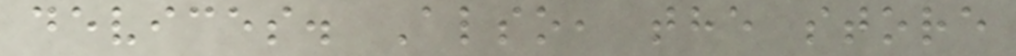devices. Also, the store
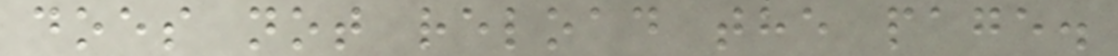does not reload the page.
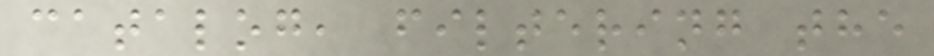catalog, filtering the
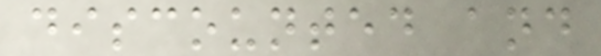discounted and
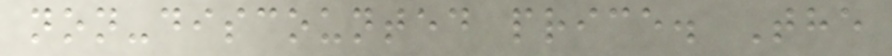non-discounted price. The
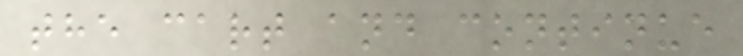the cart and continue
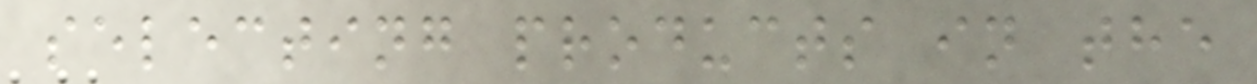selecting products in the
